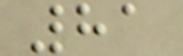81
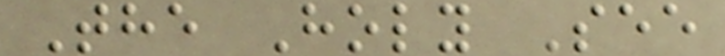The Holy See
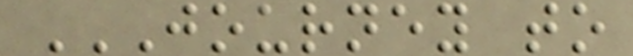JOURNEY TO
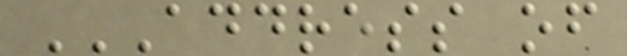ADDRESS OF
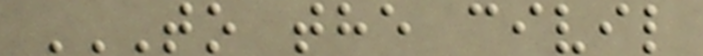TO THE CIVIL
